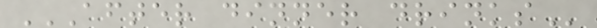AFTER DINNER DRINKS
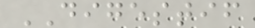DIGESTIF
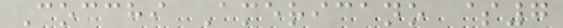Cocchi Americano $7
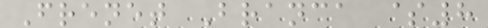Frenet Branca $8
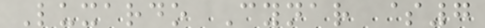Luxardo Cynar $7
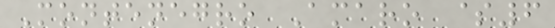Montenegro Amaro $6
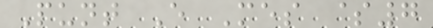Punt E Mes $7
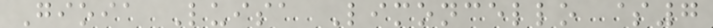Gioia Luisa Limoncello $7
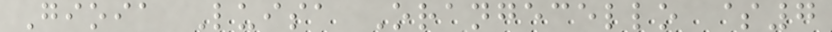Gioia Luisa Orangecello $7
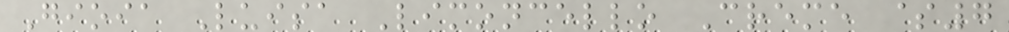Gioia Luisa Limoncello Creme $7
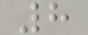8
